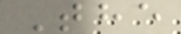The
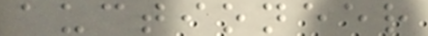auctioneer
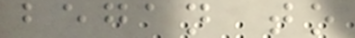began to
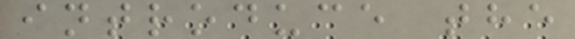introduce the
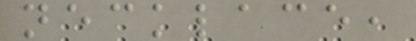necklace,
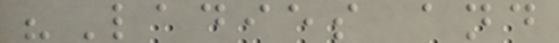"Ladies and
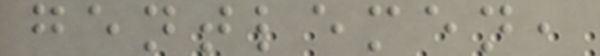gentlemen,
